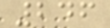246
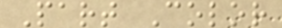Part Color
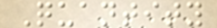Quantity
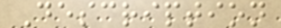Description
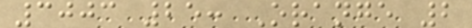3003 25: Orange 2
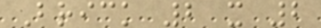Brick 2 x 2
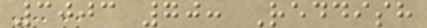3003 70: Reddish
